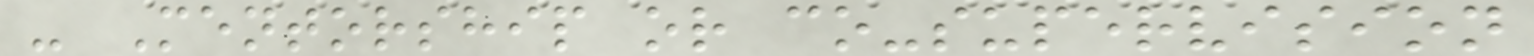- Mentorship or co-supervision
